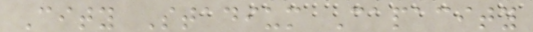City Stadium Capacity
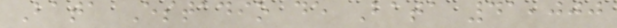Bata Estadio de Bata 41,000
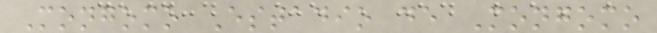Mongomo Estadio de Mongomo
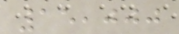15,000
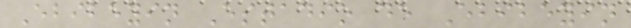Ebibeyin Estadio de Ebibeyin
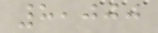8,000
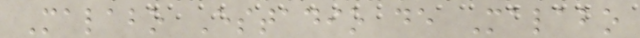Malabo Estadio de Malabo
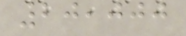20,000
